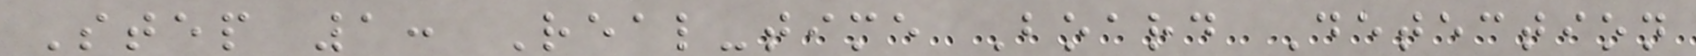Step 1: Real-time Board Detection
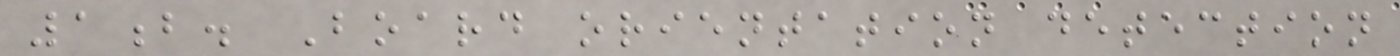1b. Board orientation detection
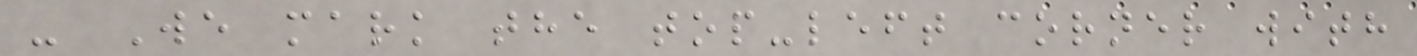- We mark the top-left corner with
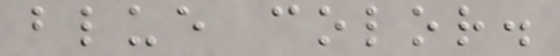blue color.
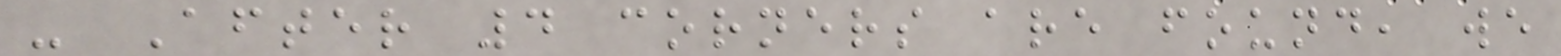- After 4 corners are found, we
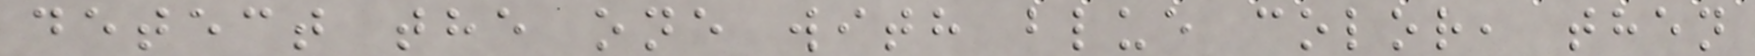detect the one with blue color, then
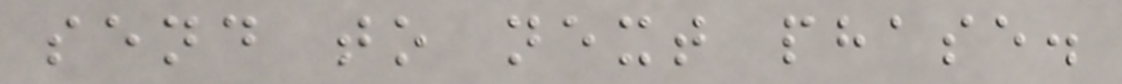send to next phase.
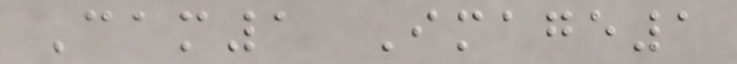Cam1 Image1
